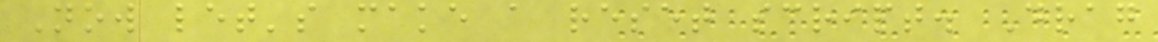Now let's make a reset script. Drag
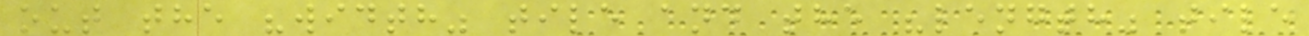out the "width" tile and the "length" tile
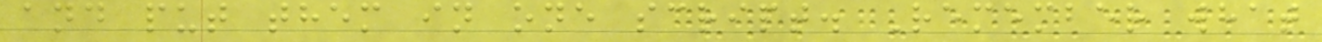and put them in one script. Remember what
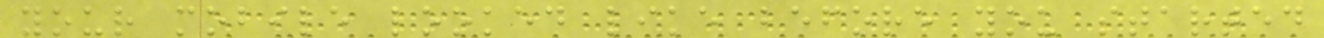your mobile looked like before you started
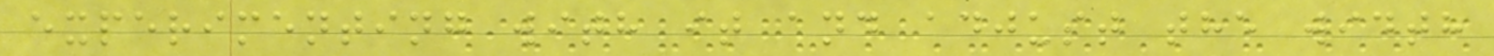experimenting with it and adjust the width
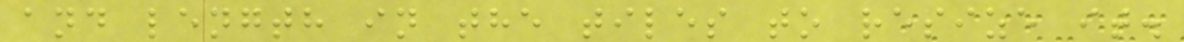and length in the tiles to resize it.
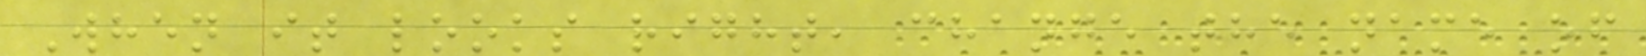When it looks right, change the name of
